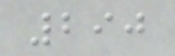290
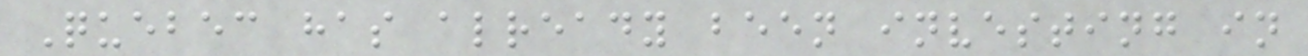Quebec has already been investing in
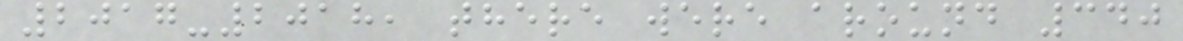2017-2018, there were around 340
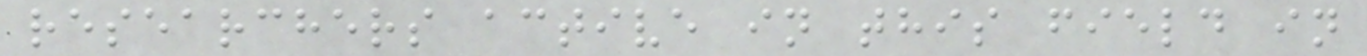researchers active in this field in
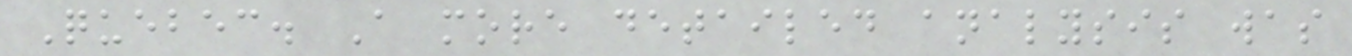Quebec. A more detailed analysis was
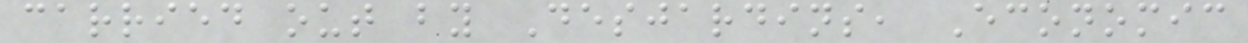carried out by Desjardins, Economic
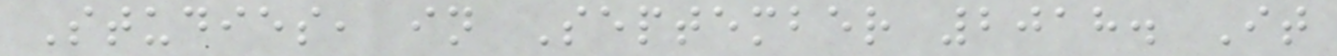Studies, in September 2018. It
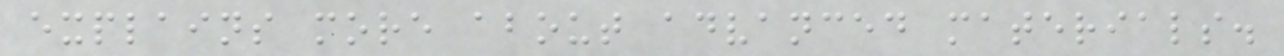explains more about advanced materials.
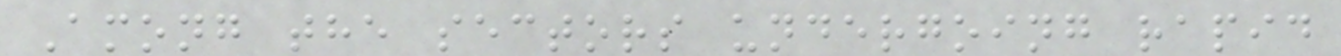Among the sectors undergoing rapid
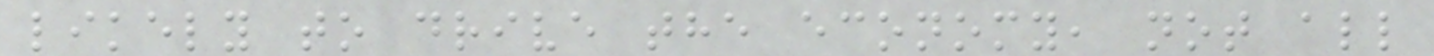likely to drive the economy, not all
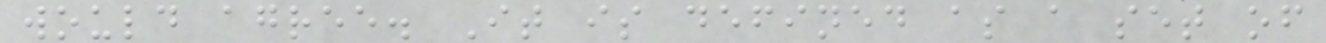would agree. It is defined as a set of
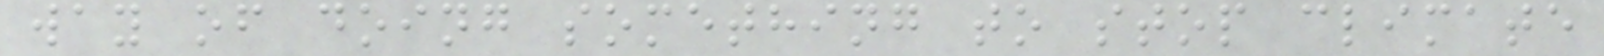way of doing something to stop climate
